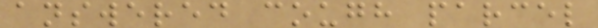answered cough parcel
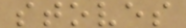stoves
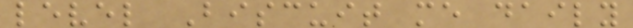level Biscuit me daily
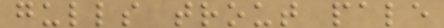gulls trout pale
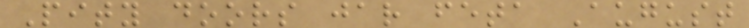Pity doors jar feta August
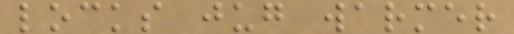locks jug warmer
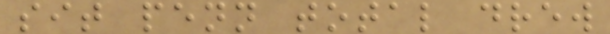sit penn total drew
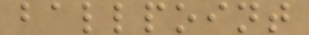ballpoint
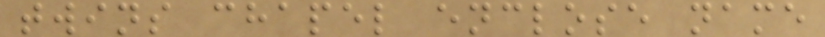twins chapel enclose name
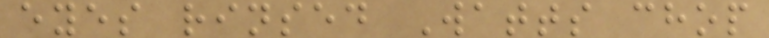eyes rinsed Watts chop
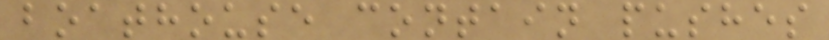boathouse contain pushes
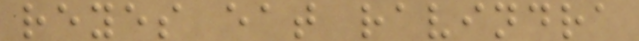reyes eat ravindra
